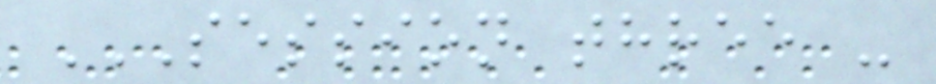SESSION THREE -
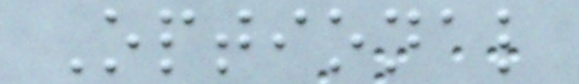Optional
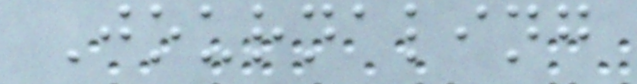Journaling
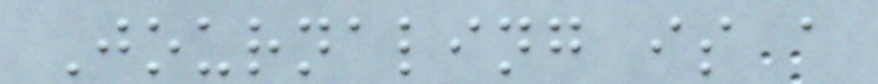Journaling is a
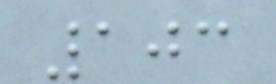103
